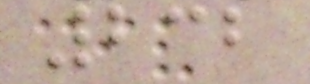232
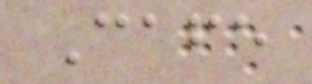Cafe
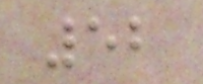52
